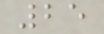25
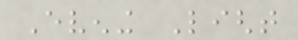Evening Light
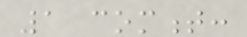1 comment:
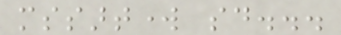mssartwork said...
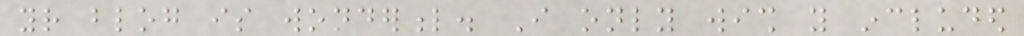your blog is wonderful. I only wish you included
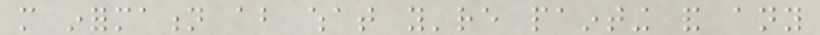more information about what you're painting and any
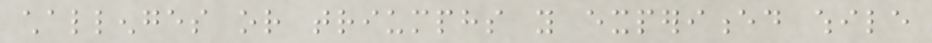challenges or triumphs you experienced while
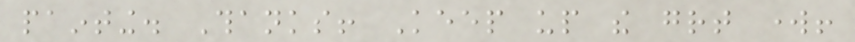painting. Thanks! Keep up the great work!
